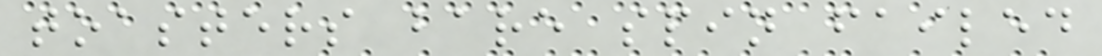toasters bare spin failed
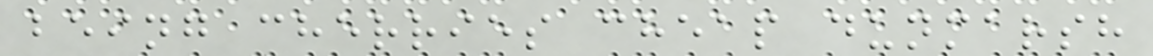being cherries cheap dunmarsh
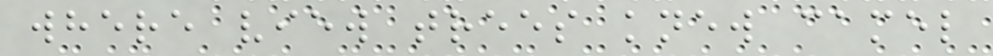where view trees knew camel
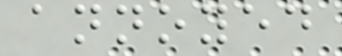annoyed
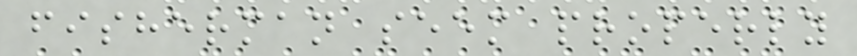fisherman seem properly
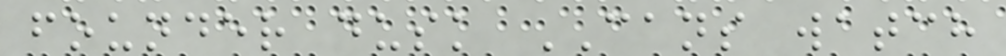founder dusk CANS watch
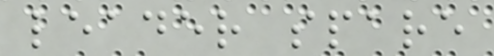leader spare
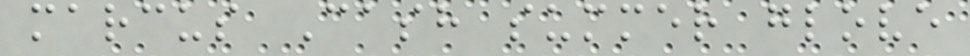marcus Cash summer glove
